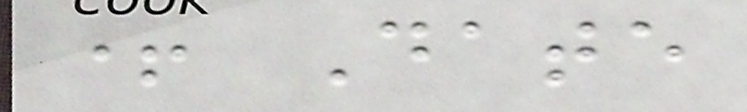+ Date
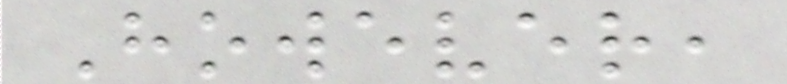However,
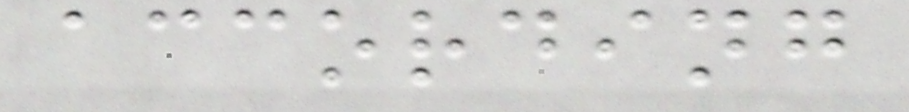according
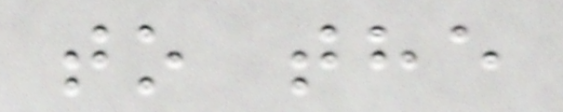to the
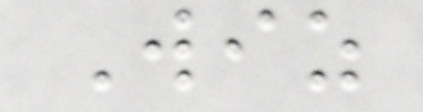Wiz
